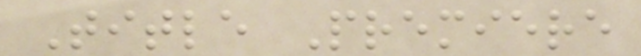Title Premiere
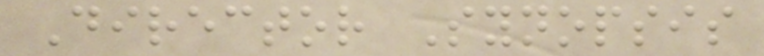Director Synopsis
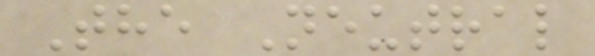The Neutral
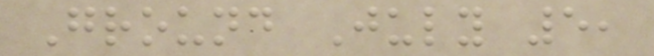Ground July 5,
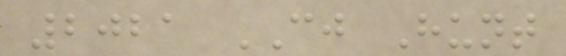2021 CJ Hunt
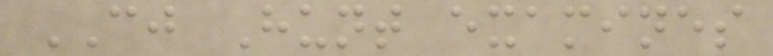CJ Hunt examines
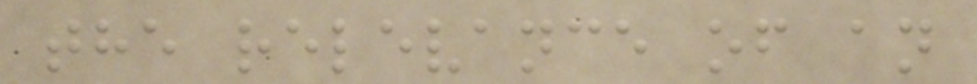the relevance of an
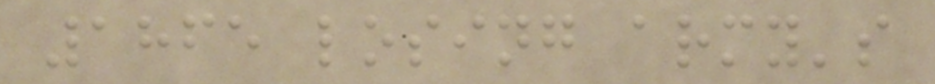1865 losing army's
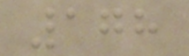178
